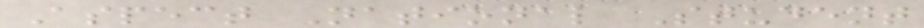Aspect National Student
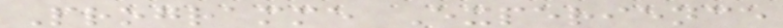Programme Experience
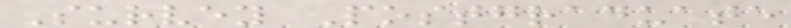Survey Postgraduate
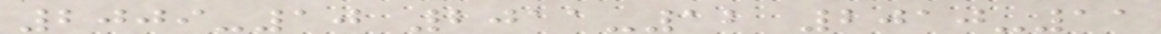2009-10 2011-12 2010-11
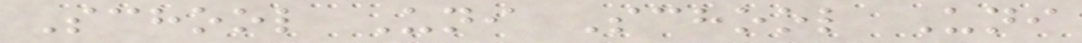School Uni School Uni
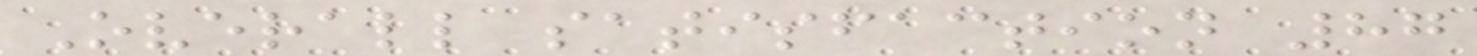Overall satisfaction 87
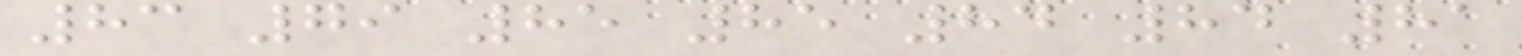83 79 85 85 84 84 81
